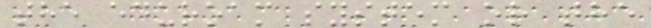the eduroam system or the
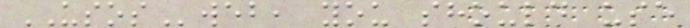USOSweb, you should use
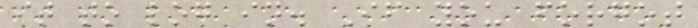it to log in. If you forgot
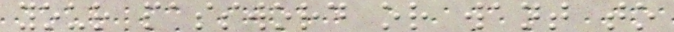your password or want to
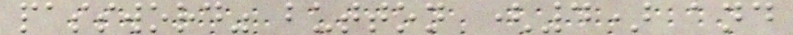password" button (4) and
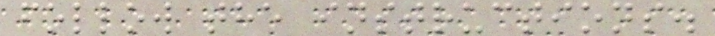follow the instructions.
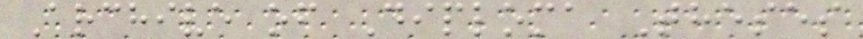Archive of Diploma Theses
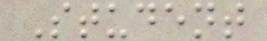Student
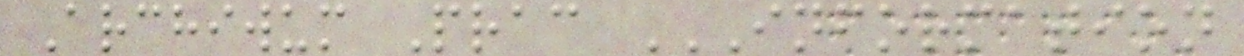Archiwum Prac INFORMATION
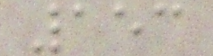153
